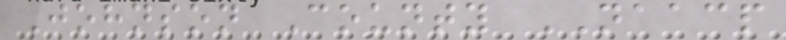Johnson County NAACP
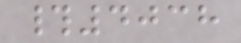#4038
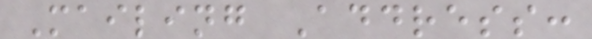Mailing Address:
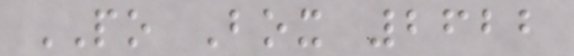PO Box 2622
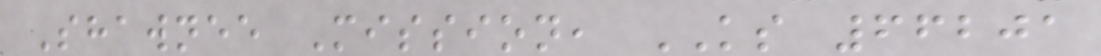Shawnee Mission, KS 66201
